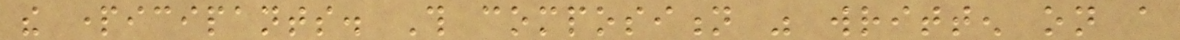the participants. This composition was written on a
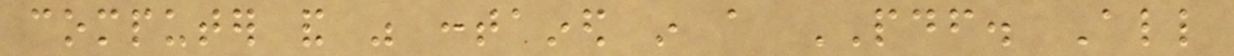computer and was contained in a PDF. All
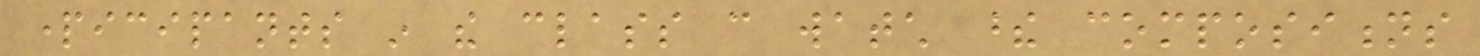participants in the class can watch these compositions
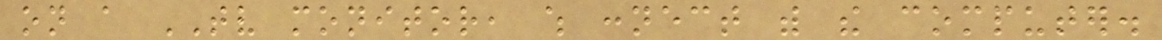on a TV monitor, which connect with the computer.
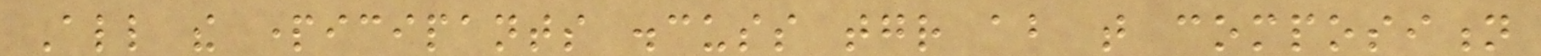All the participants discuss together about that composition
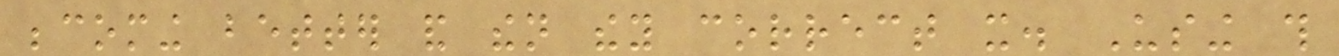becoming better and then they correct it. Using this
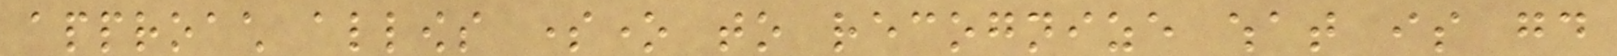approach allows someone to recognize what is good
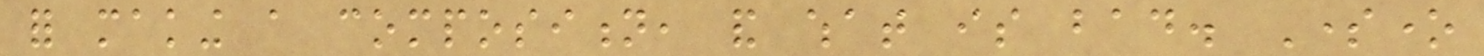for making a composition, and what is bad. Someone
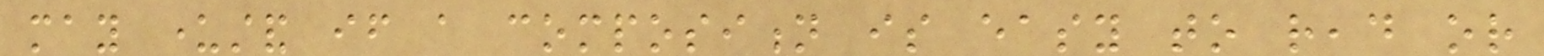may understand if a composition is easy to read or
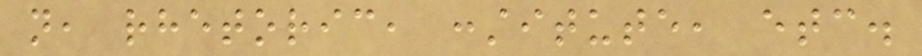not, rhetoric, constitute, etc.
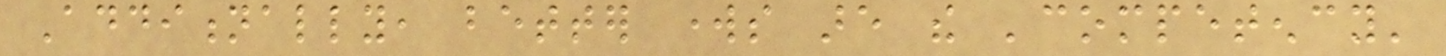Additionally, better works are the 'competency'
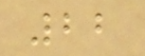22
